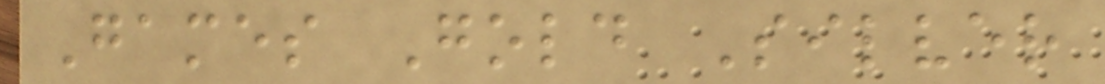Games Gold Silver
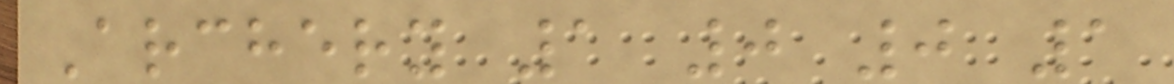Archery 1 0 0 1
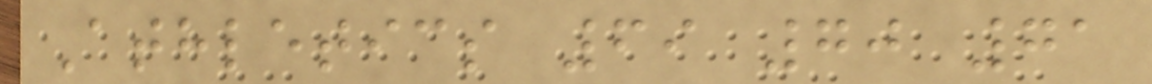Athletics 69 70 71
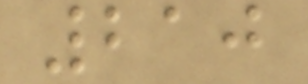210
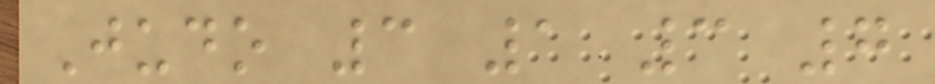Judo 3 1 3 7
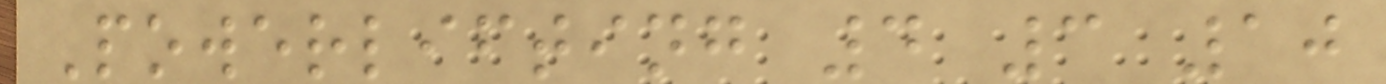Powerlifting 4 3 10
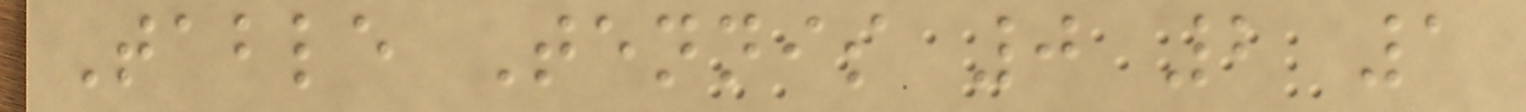Table Tennis 0 2 1
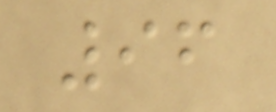96
